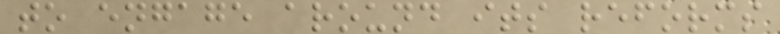to engage around its reforms
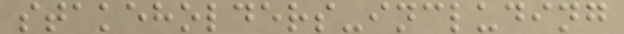stakeholders-including
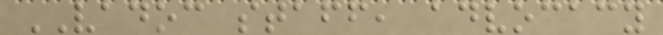VADOC staff, advocacy
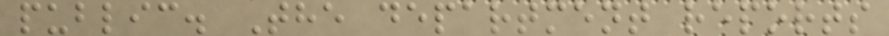public. The department reports
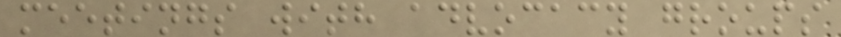meetings with advocacy groups
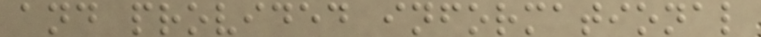and provided informational
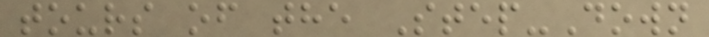tours of the Step-Down
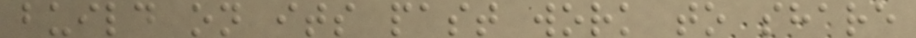build on its past work to share
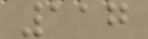117
